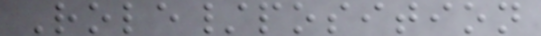Role/position
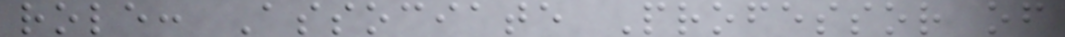role: Associate Professor of
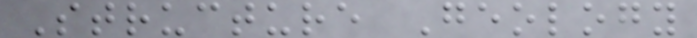Structure Geology
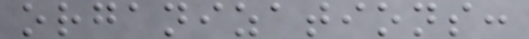organizations:
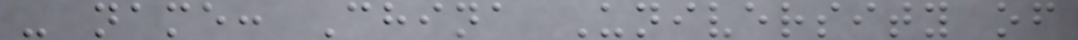- name: China University of
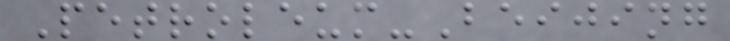Petroleum-Beijing
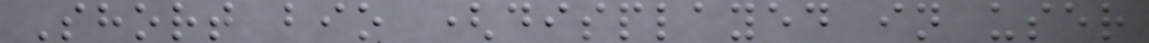Short bio (displayed in user
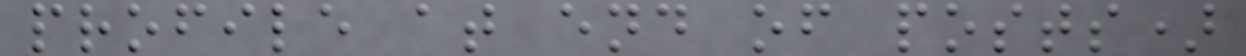profile at end of posts)
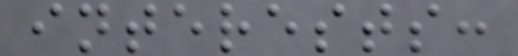interests:
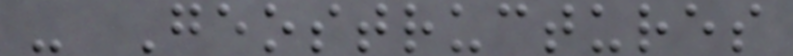- Geostructures
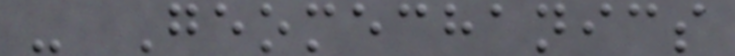- Geomechanics
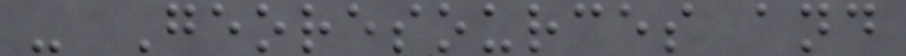- Georesources and
